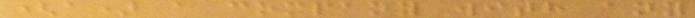(a) a company with any
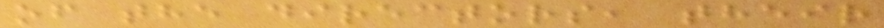of the directors, their
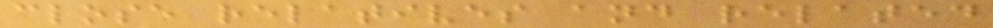close relatives and related
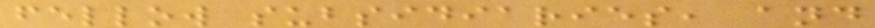fellow subsidiaries, and
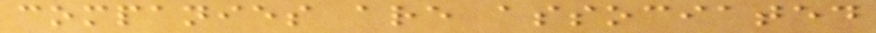companies are associated
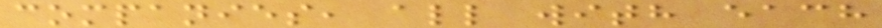companies, all with each
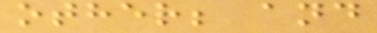other; and
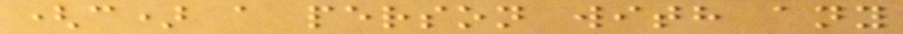(c) a person with any
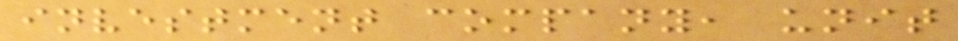investment company, unit
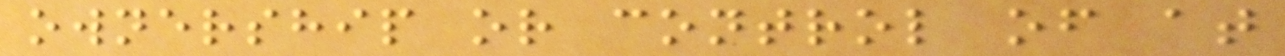ownership or control of at
